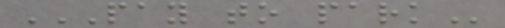PAY TO PARK
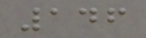146
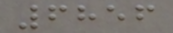6856
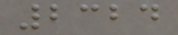2324
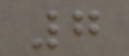7
